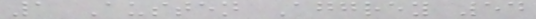1 Austen Aggrey 54
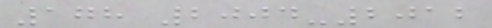178 2004-2012
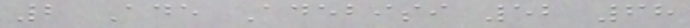2 Ade Adebisi 52 68
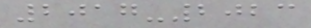2017-2023
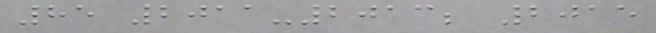85 2011-2013; 2015
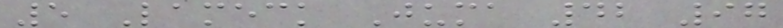5 Lameck Juma 42 97
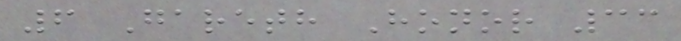6 Gareth Honor 33
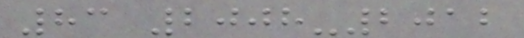83 2008-2012
